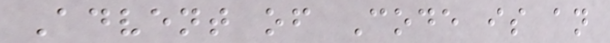Advent of Code is an
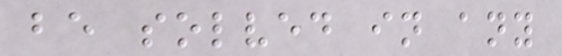be solved in any
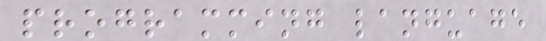programming language
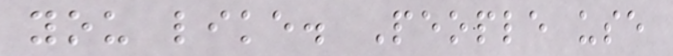you like. People use
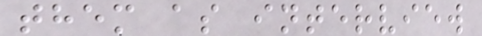them as interview
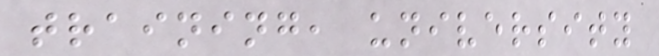training, university
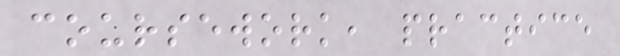coursework, practice
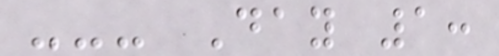--- Day 1:
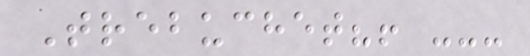Trebuchet?! ---
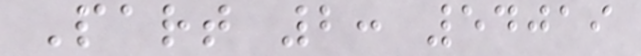Part 2: 54019
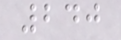240
